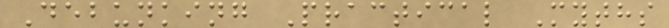Debunking Practical Myths
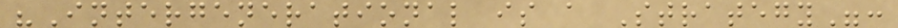"Intergenerational is a Strategy":
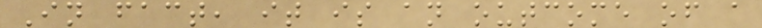In fact, it is an outcome of a
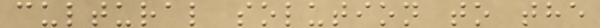cultural solution to the
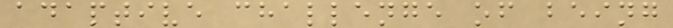adaptive challenge of being
